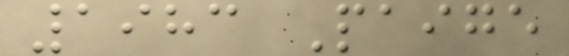1983 Paige
